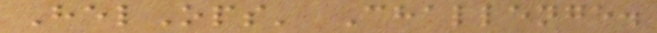HelOps' Challenge.
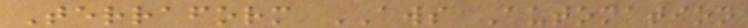Terraform AWS Automation
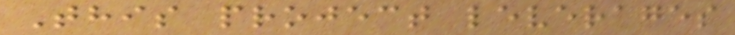This project leverages
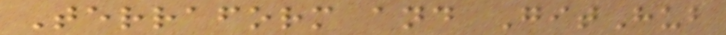Terraform and GitHub
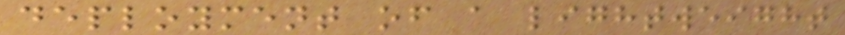deployment of a lightweight
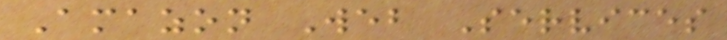Amazon Web Services
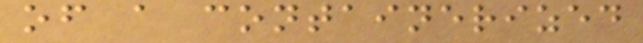of a containerized
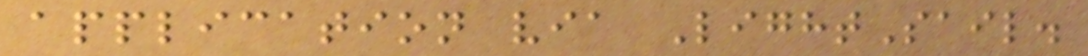application via LightSail.
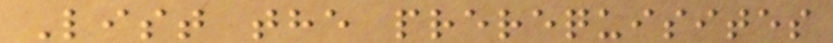List the prerequisites
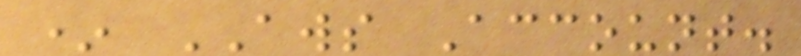* AWS Account.
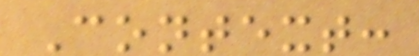Context:
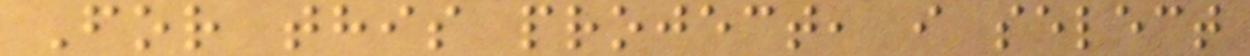For this project, i select
